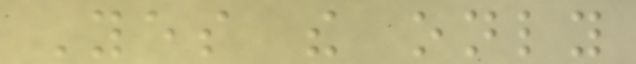Yes the only
